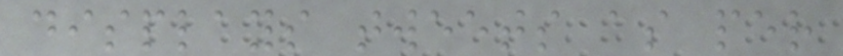displays tweets as per
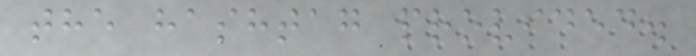the hashtag provided.
